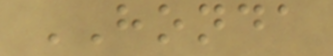HONDA
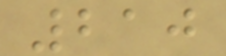210
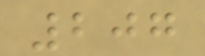207
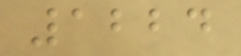1224
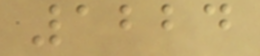1224
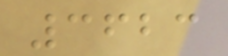3623
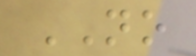NO
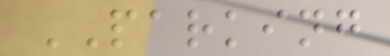PARKING
